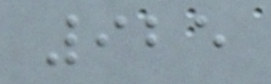925
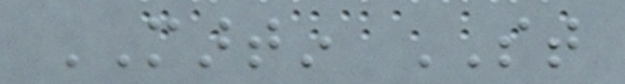MARTIN ST
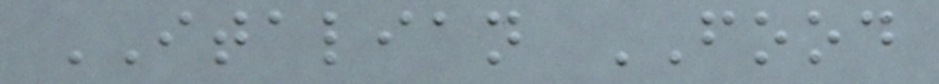ITALIAN FOOD
